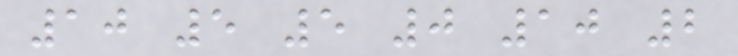10 5 5 0 10 2
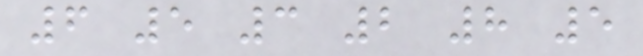6 5 3 2 8 5
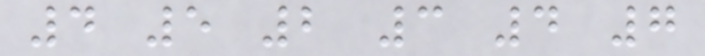4 5 2 3 4 7
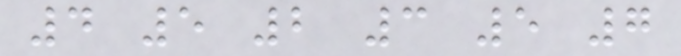4 5 2 3 5 7
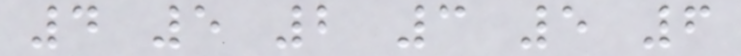4 5 2 3 5 6
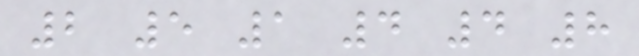2 5 1 4 4 8
